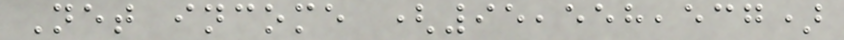Net income (95,558,537)
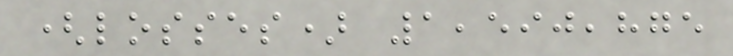(losses) 1,590,875
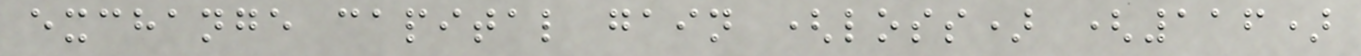exchange capital gain (loss) (116)
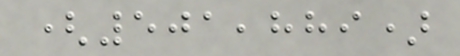(501,889)
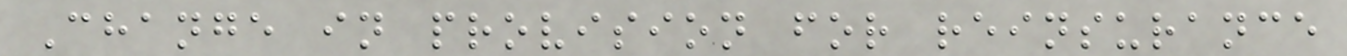Change in provision for reinsurance
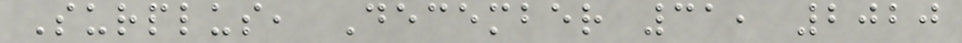Surplus, December 31, 2020
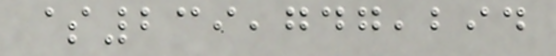$239,747,294
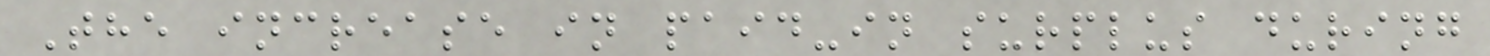The increase in paid-in surplus during
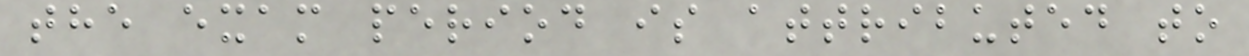the exam period is attributed to
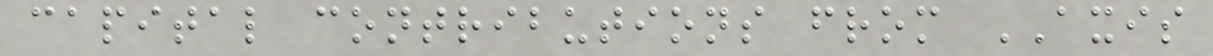capital contributions from AXIS
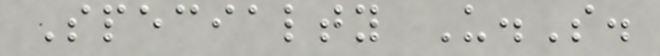Specialty U.S.
